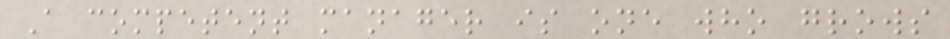A competent manager is one who grows
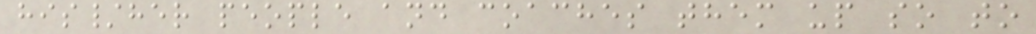his/her people and coaches them up so to
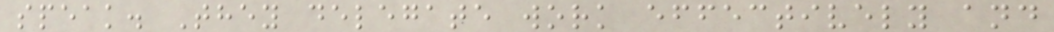speak. They delegate work effectively and
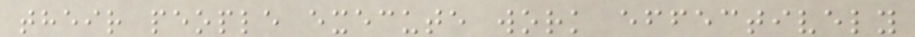their people execute work effectively
